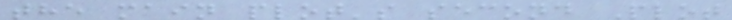the main plot's second Plot
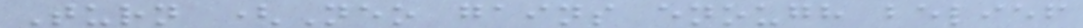Turn (Neo gains enough belief
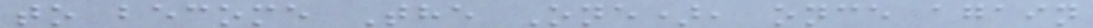to become The One), once again
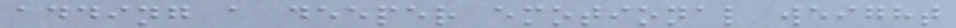adding a deeper emotional weight
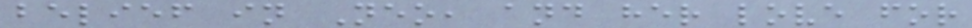belief in Neo, and her love for
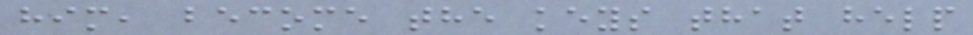him, become the keys that help
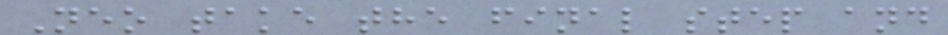Neo take the final step and
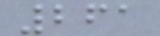261
